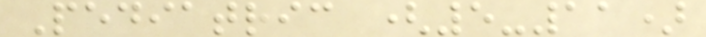Pediatric (5-11)
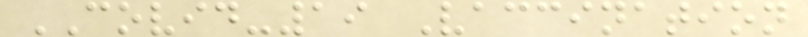COVID-19 Vaccination
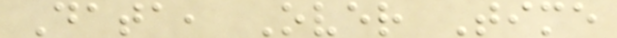Data, Over Time
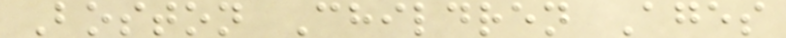Boston Children Ages
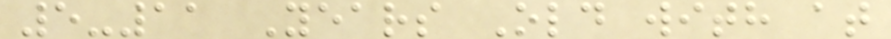5-11 Years Old with at
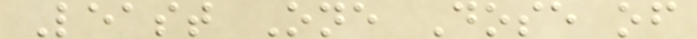Least One Dose of
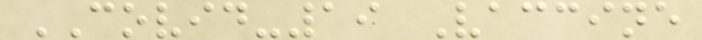COVID-19 Vaccine
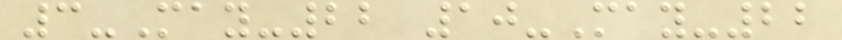3-May-22 10-May-22
